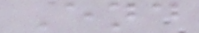End
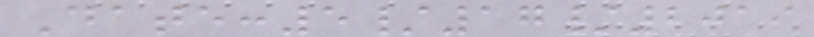Date:5/17/2019
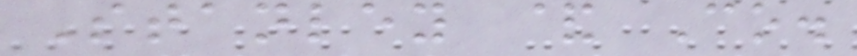Stanley & Co.
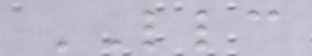LLC
